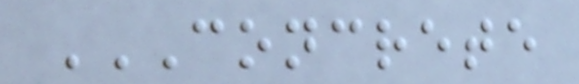CONCRETE
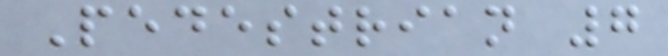Pedestrian 7
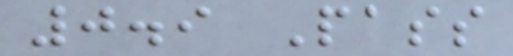0.9 Pass
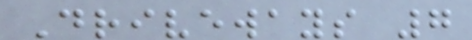Driveways 7
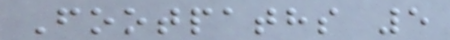Footpaths 5
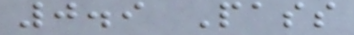0.9 Pass
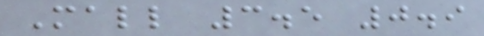Mall 3.5 0.9
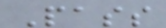Pass
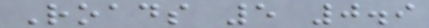Roads 5 0.9
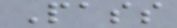Pass
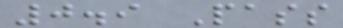0.9 Pass
